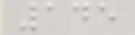145
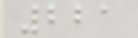221
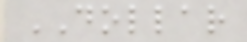DOLLAR
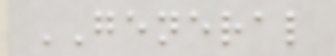GENERAL
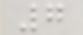7
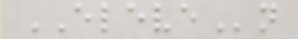ELEVEn
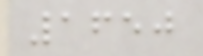1650
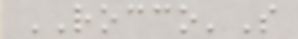ROCCO'S
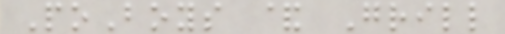PoBoys & Grill
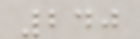240
